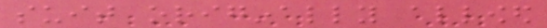suit originally allowed
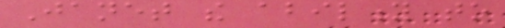Janet the ability to
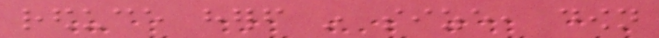reduce herself in size, down
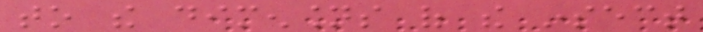to the dimensions of the insect
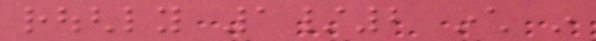roughly 1/2 inch in
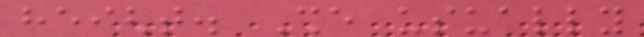height. She usually
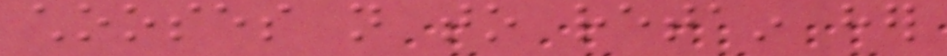chooses not to retain her
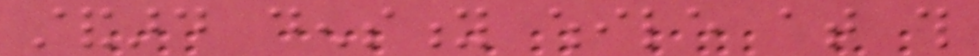standard density while at this
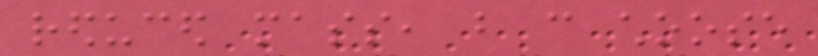reduced mass, but can choose
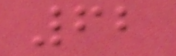62
